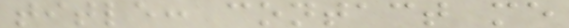title: contact me
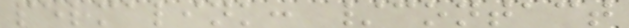permalink: /contact
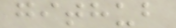github
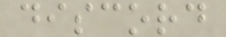discord
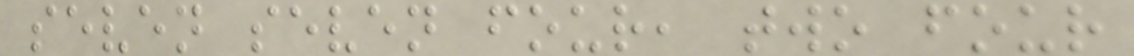seven seven four, two four
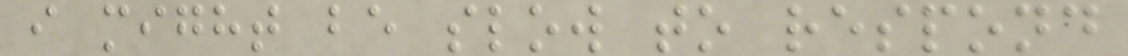i might be slow to respond
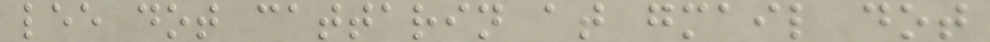lee dot cattarin at gmail dot
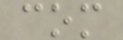com
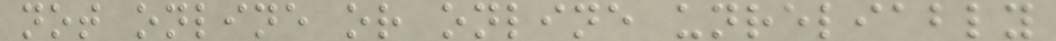not online or online unreliably
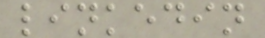linkedin
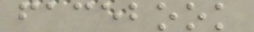facebook
